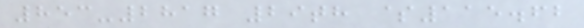853-2817 29th $115.62
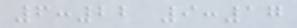6:22 9:17
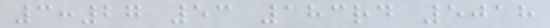3:27 53 183rd 5018
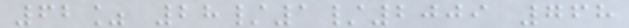62% 28/1/2009 768
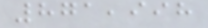871,998
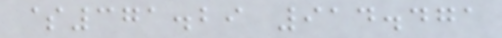$371.29 914.471
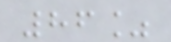86%
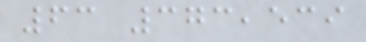63 373,539
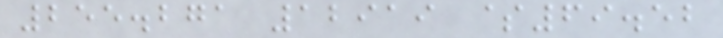255.271 12919 $69.52
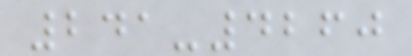241-4260
